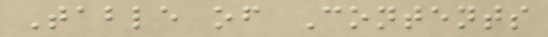Table of Contents
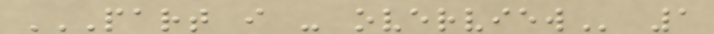PART I - OVERVIEW 1
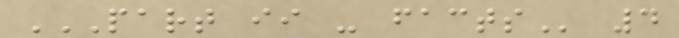PART II - FACTS 4
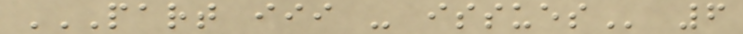PART III - ISSUES 6
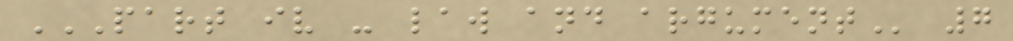PART IV - LAW AND ARGUMENT 7
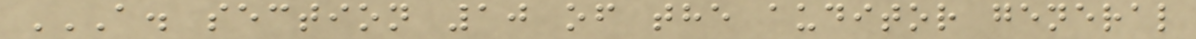A. SECTION 10 OF THE AUDITOR GENERAL
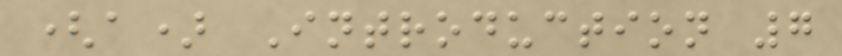(a) Introduction 7
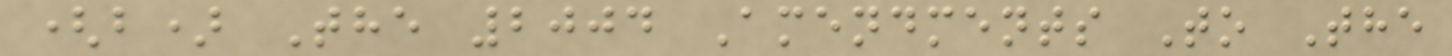(b) The 2004 Amendments To The
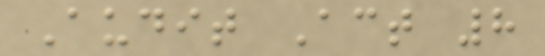Audit Act 8
